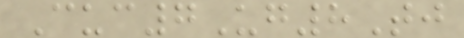Cuc7Ug8Tj
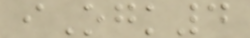iOgk4
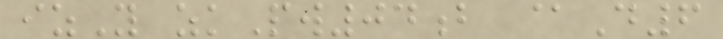izY zkPw04b @D6
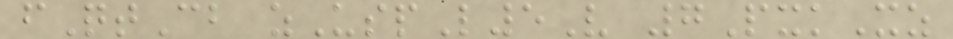fQtCb zUspL5V 7PxkXz
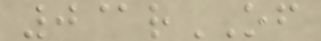0@rOF
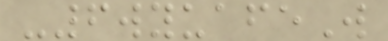-6wyuafeW
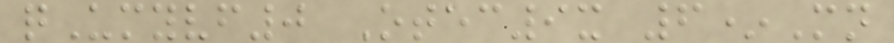qUmyvf0 Otec9x 6*Mn
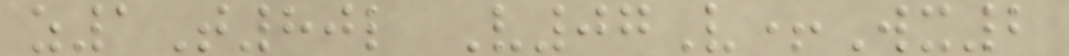z1T80l V07V+Wx2
